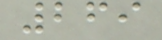269
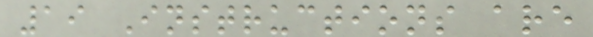19 Instructions are
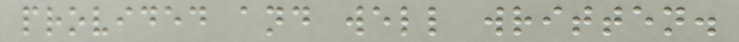provided and well written.
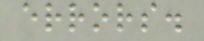errors.
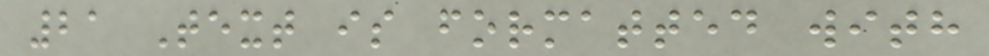21 Text is formatted with
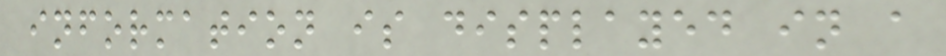information is displayed in a
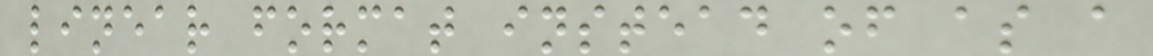linear format instead of as a
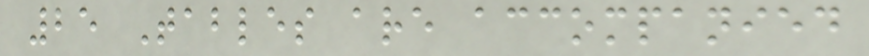25 Tables are accompanied
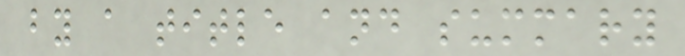by a title and summary
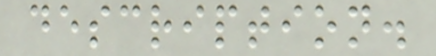description.
